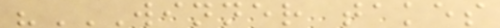"WINNER TAKES
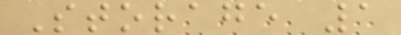Storage 1
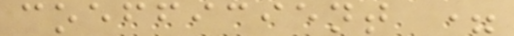coefficient =
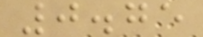0.75
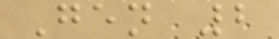Gen 2
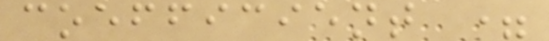coefficient =
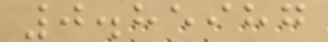0.85987
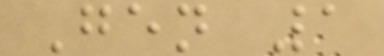Gen 1
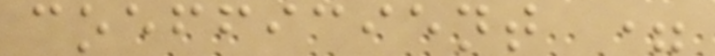coefficient =
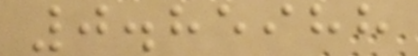0.85988
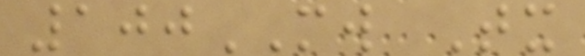100MW Tx
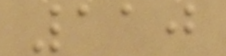110
